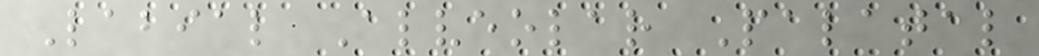Labial Alveolar Palatal
